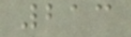213
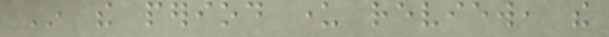In the period under review, the
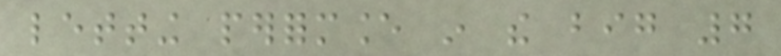letting performance in the big 7
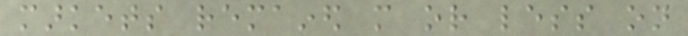markets remained more or less on
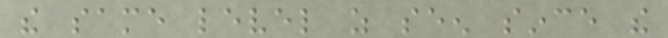the same level as seen since the
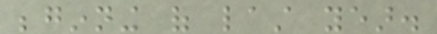beginning of last year.
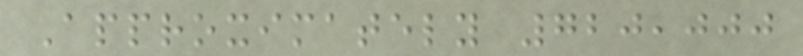Approximately 720,000
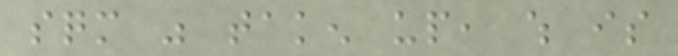sqm was taken up, which is
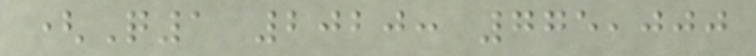(Q1 2020: 775,000
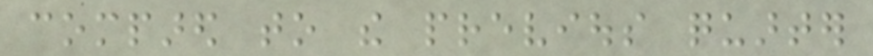compared to the previous quarter
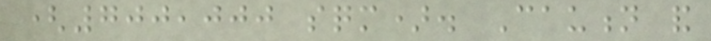(700,000 sqm). Caution and
